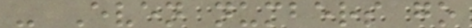- Even numbers go
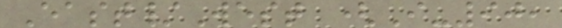East/West (I-90,
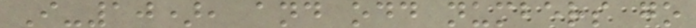I-10), and odd numbers go
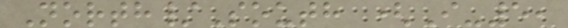North/South (I-5,
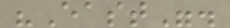"East".
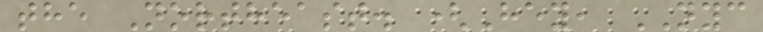the Northeast. (Hey, NYC
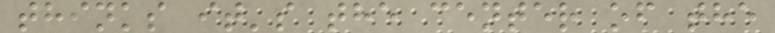thinks it's the center of the
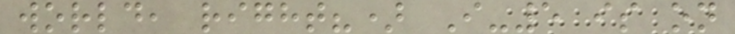world, right?) I-5 is on
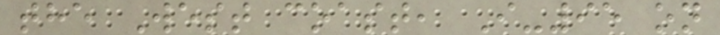the West coast, I-95 on
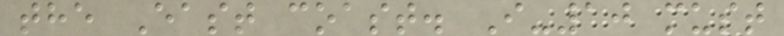the East coast. I-10 must
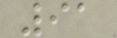91
